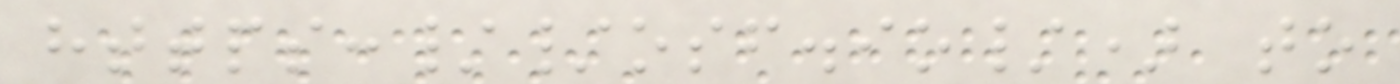https://osf.io/) to
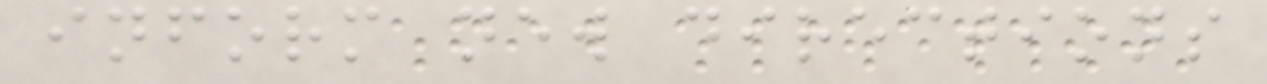inform new directions
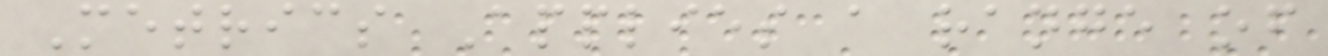Metrics Applies a range of
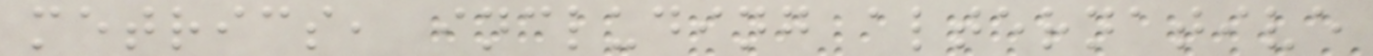metrics, including alternative
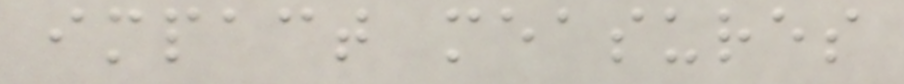impact measures
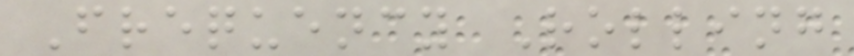Frequency Rolling
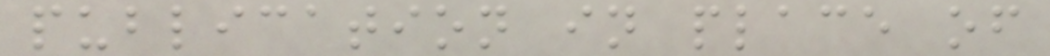publication in place of
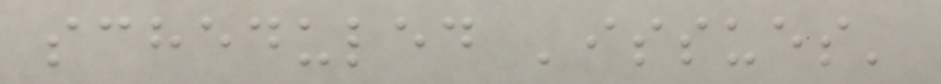scheduled 'issues'
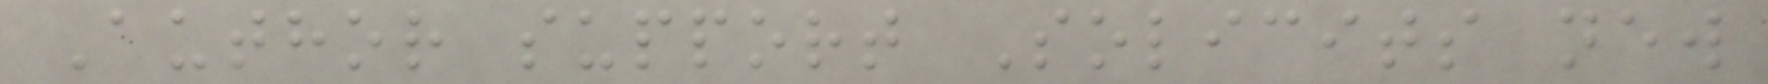Author support Solicits new
